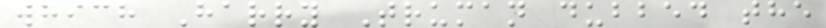which Harry Truman dubbed the
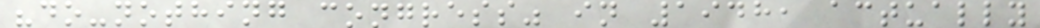"do-nothing congress" in 1948, actually
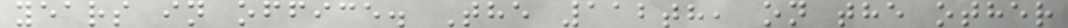years in office. The 112th, on the other
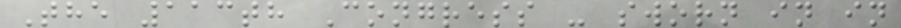The 113th Congress - sworn in in
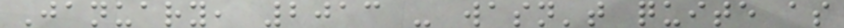January, 2013 - wasn't quite as
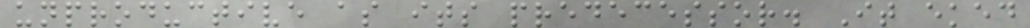unproductive as its predecessor. It eked
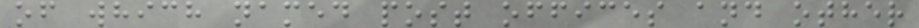of which named post offices and other
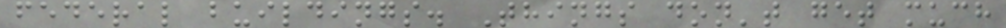federal buildings. Things don't get much
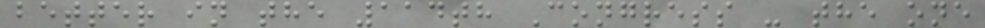better in the 114th Congress - the one
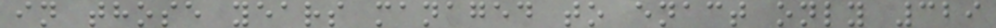in those years managed to enact only 329
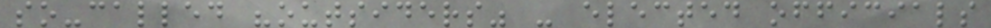so-called "outsiders" - elected officials
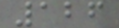126
